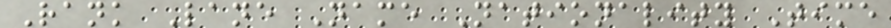Rank Lane Name Nationality Time
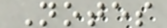Notes
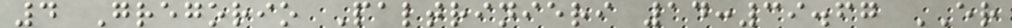4 Gregorio Paltrinieri 14:39.67 ER
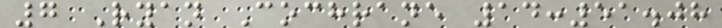7 Ryan Cochrane 14:51.08
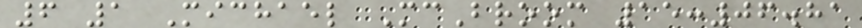6 1 Michael McBroom 15:06.81
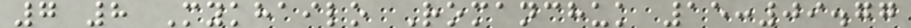7 8 Mykhailo Romanchuk 15:09.77
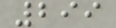299
